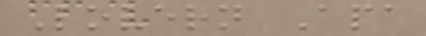Lovern Apa
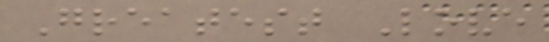Greatest Love
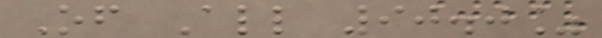Of All 90.0%
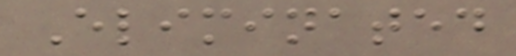Eliminated
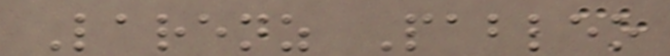Larenz Pableo
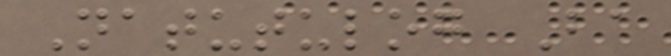Natutulog Ba
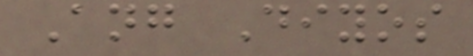Ang Diyos
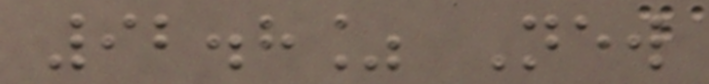92.8% New
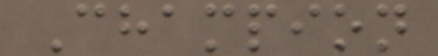Champion
